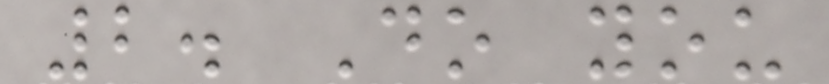2. Do you
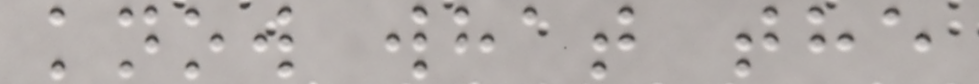know what the
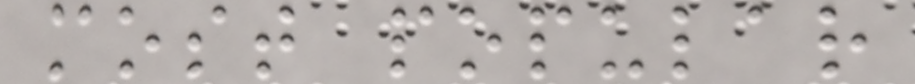most popular
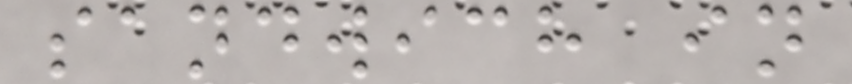sandwich in
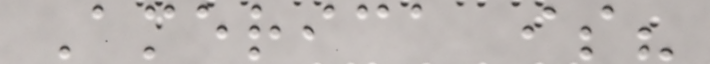America is?
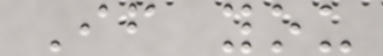If you
